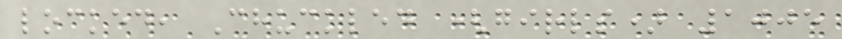locked, Chuckled (girls) 1005
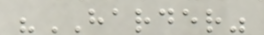"HARDER"
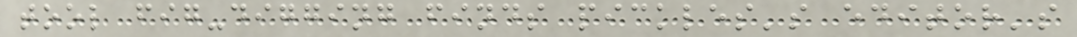tool fig-digging finds pickles's editor's
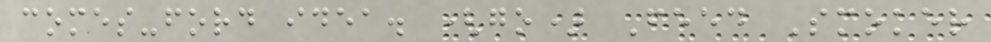comes-ford idea. (go) Feed Smoker
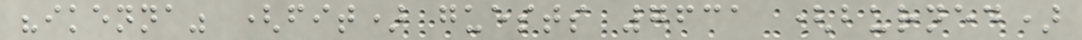"ikenna" (fit) guests 7631 (burned)
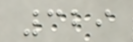329
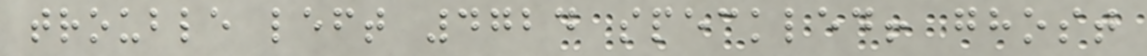trouble left 4724 speckled! ghost
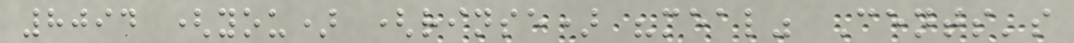8094 (you) (rinse) "meal" Cents's
